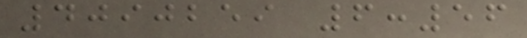4090259 6:56
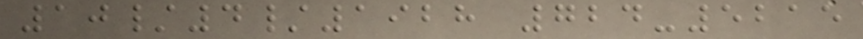10/4/1928 724-5215
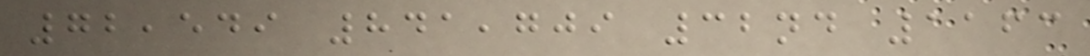72,549 841,709 32nd 1163
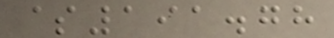$191.78
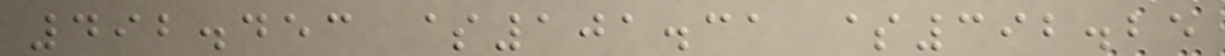492.453 $101.31 $392.25
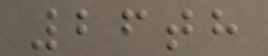26th
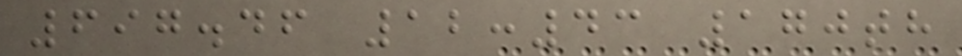697.46 12:43 170th
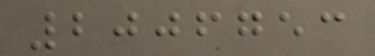2006753
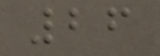26
